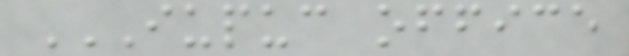IUPUC OFFICE
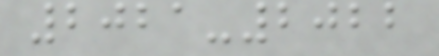2021-2022
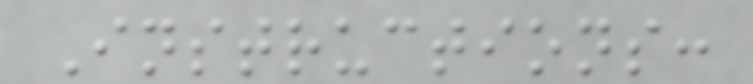Instructions:
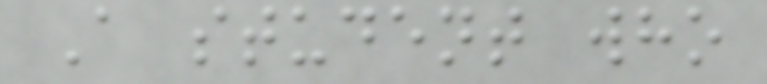A student who
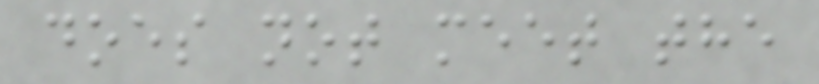does not meet the
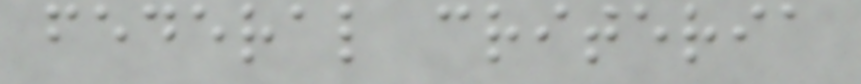federal criteria
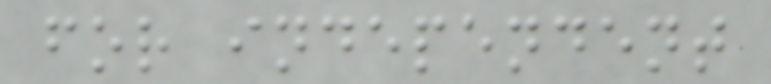for independent
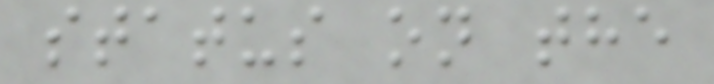status on the
